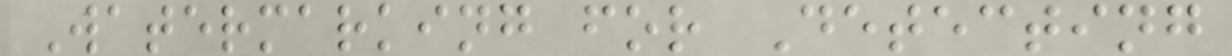Watermarking for Detecting
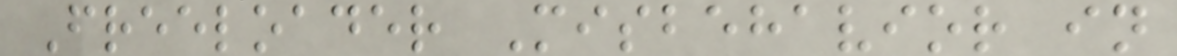Freeloader Misbehavior in
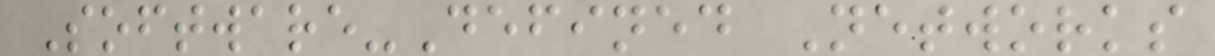Software-Defined Networks
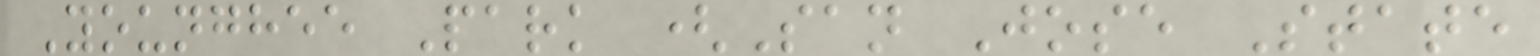Younghee Park (San Jose State
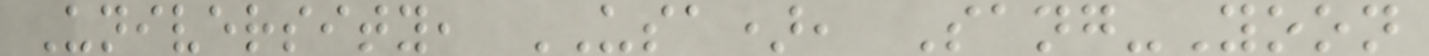University, USA), Sang-Yoon
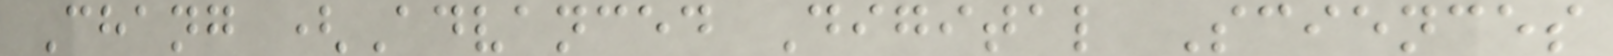Chang (Advanced Digital Sciences
